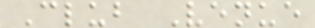Club Venue
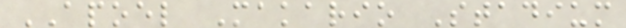APOEL Makario Stadium
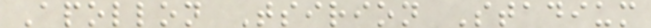Apollon Tsirion Stadium
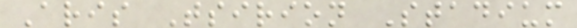Aris Tsirion Stadium
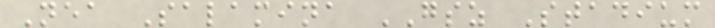Nea Salamina GSZ Stadium
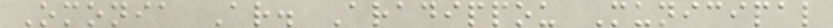Omonia Ar. Aradippou Municipal
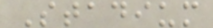Stadium
